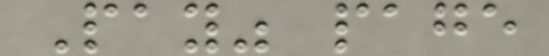Pay" page
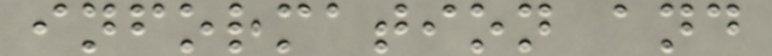information and
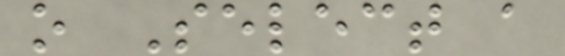o Select a
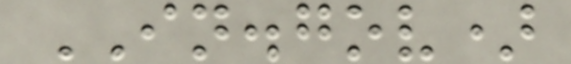IN.gov)
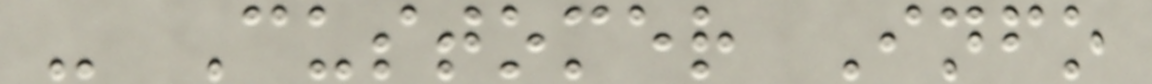- Customer Info
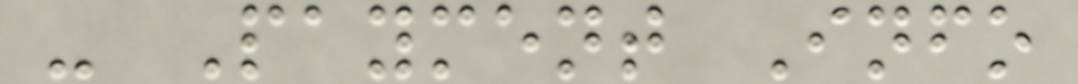- Payment Info
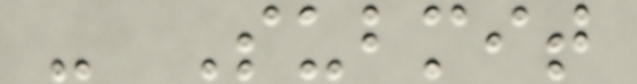- Submit
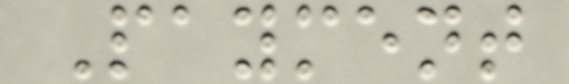Payment
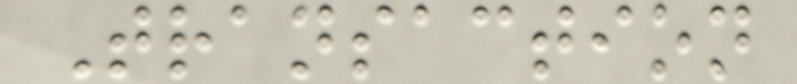Transaction
